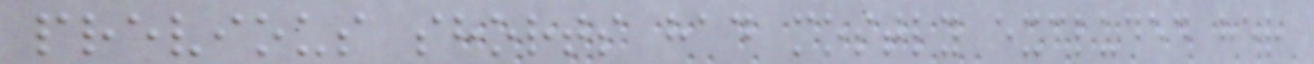previous shorts had mostly excluded her
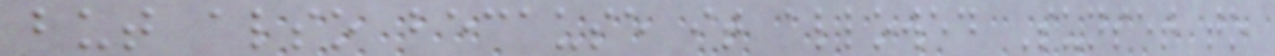but also because it allowed Sunset to
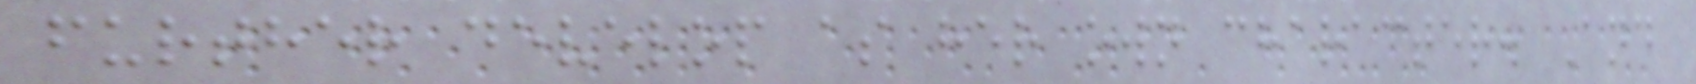further develop as her own character. And
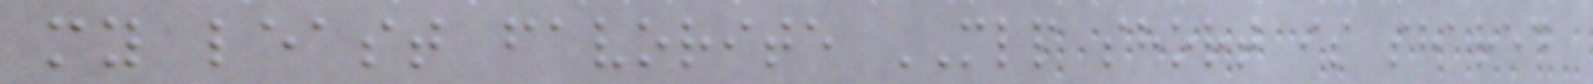my least favorite MLP short is shared
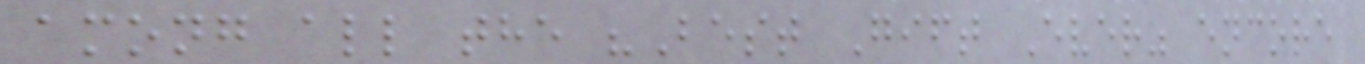among all the "Best Gift Ever" encore
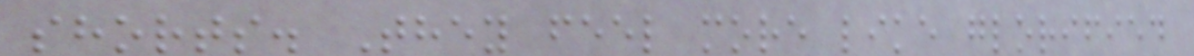shorts. They feel more like glorified
